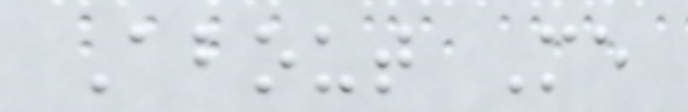About Me
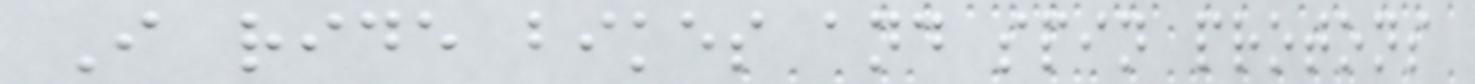I ride bikes and spin protons
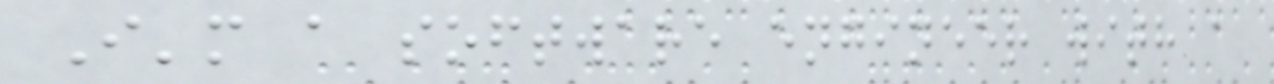I'm a software engineer with a
